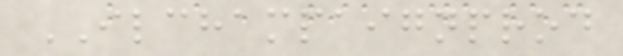ILCHAMPAIGNPROD
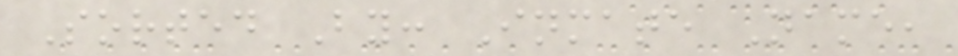Sorted By: Inmate Name,
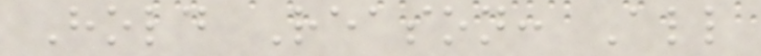Hold Reason: All
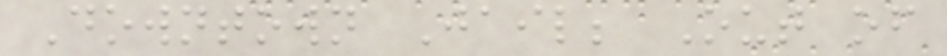Downtown Jail; Out of
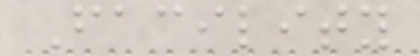Facility
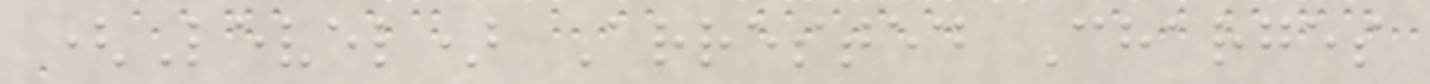(Level) Arrested Charges
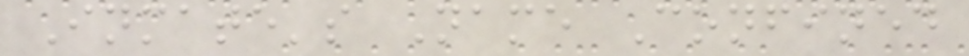Inmate's Name Confined
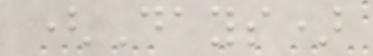(Days)
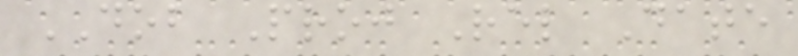DOB Proj Rel Date
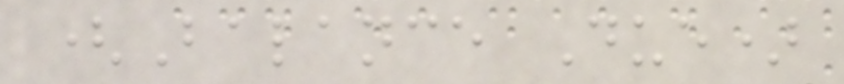(Balance Due)
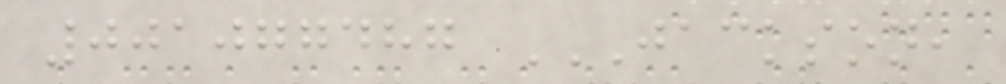001077487 JACKSON,
